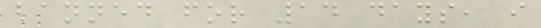banned for 14 days, i
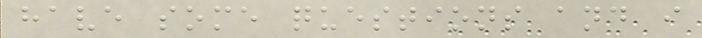have some questions and i
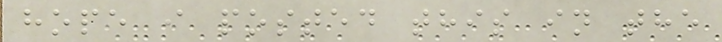hope i posted this in the
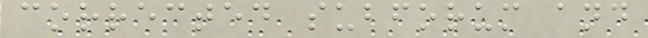corrected subforum and
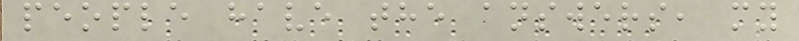people have the answers, my
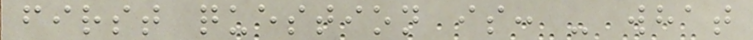first question is: - what
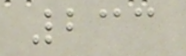233
